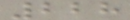228
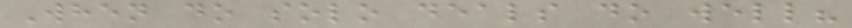When do solo deals do well?
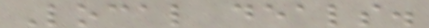Local deals.
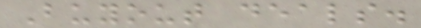Buyout deals.
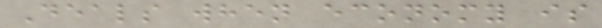Deals when economy is
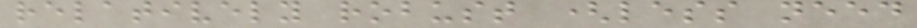relatively robust (less need
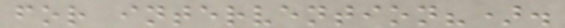for intervention?).
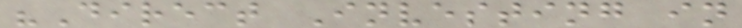"Direct Investing in
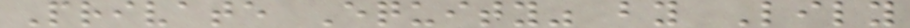Private Equity" by Lily
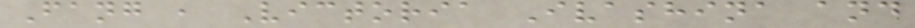Fang , Victoria Ivashina and
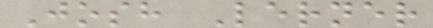Josh Lerner
